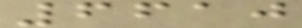6610
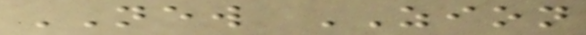NEW ZION
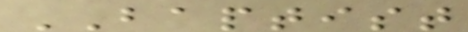BAPTIST
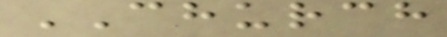CHURCH
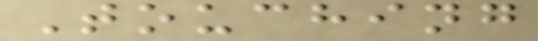Touching
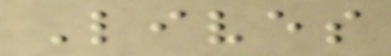Lives
